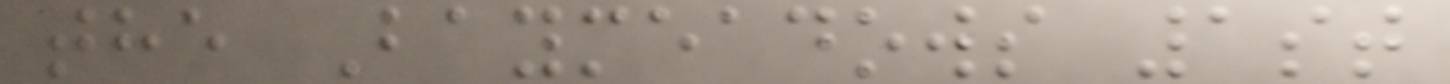the Baymeadows 1st
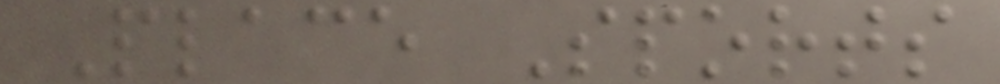Place Sports
